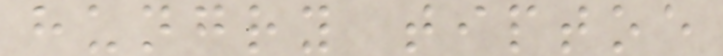hungry tiptoe
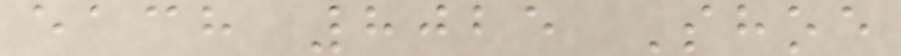each 8025 Shoe
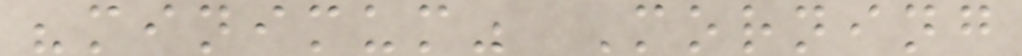"minimum" Morning
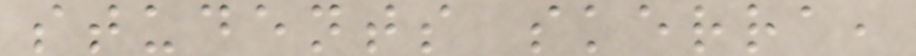students skerra,
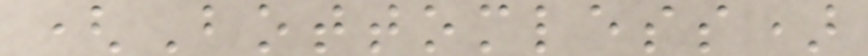(Bottomless)
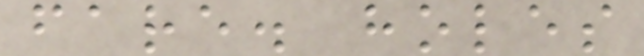fare. holes
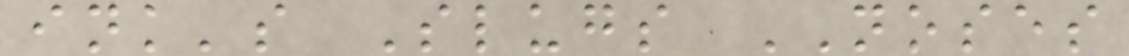ink's Slugs NOSES
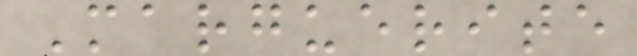Marguerite
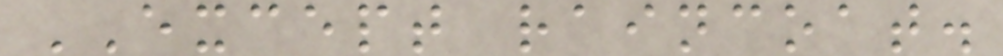EXCEPT raincoat.
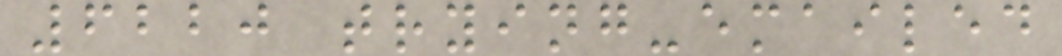6220 trying-emailed
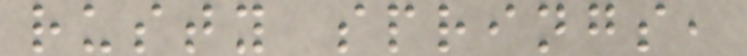rusty springs,
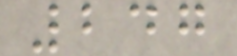247
